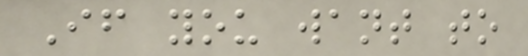If you want to
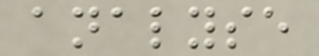analyse
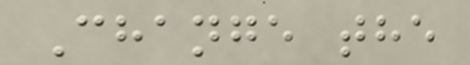Change the
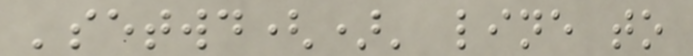'setwd()' line to
